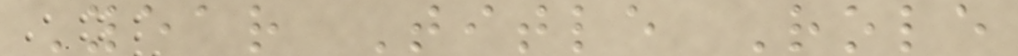Year Title Role
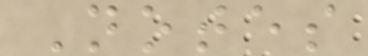Notes
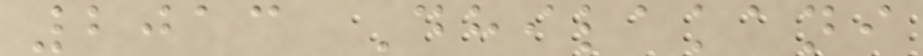2013 Dhilakani
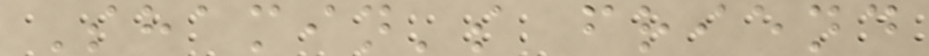Shamin's friend
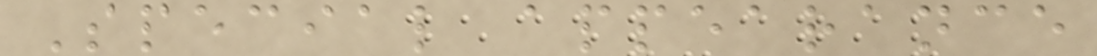Special appearance
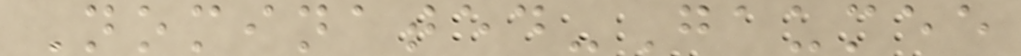Nominated-Gaumee
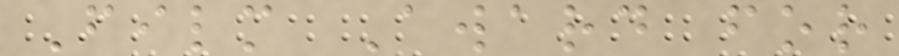Film Award for
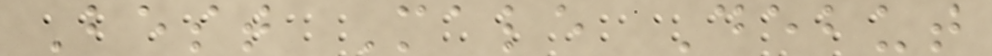Best Male Debut
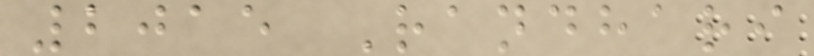2015 Randhari
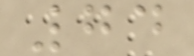74
